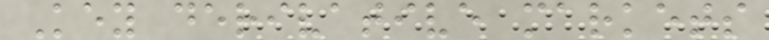Key derivative markets
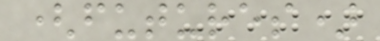(futures)
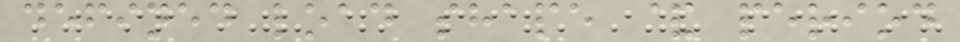defined load shape & period
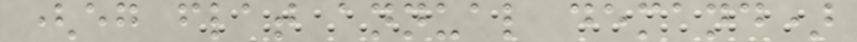(eg flat annual demand)
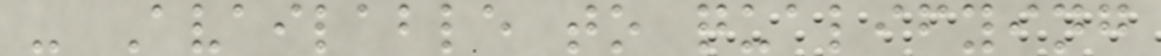- Available to qualifying
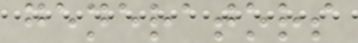generators
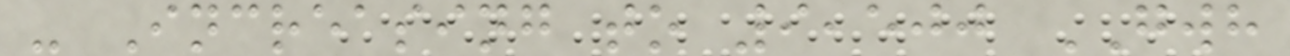- Increasing to 9,500 GWH
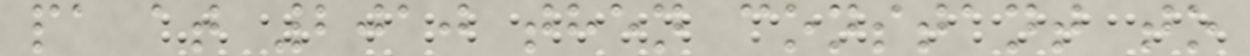pa at 2010 then constant to
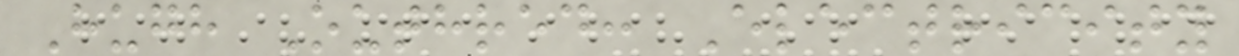Hugh Outhred: Electricity
